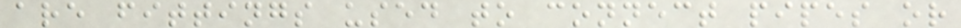are fittings used to connect pipes or
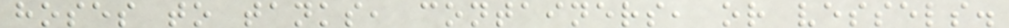hoses to tanks, containers, or vessels.
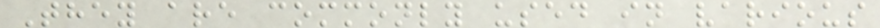They are commonly used in various
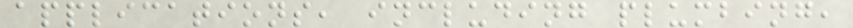applications, including plumbing,
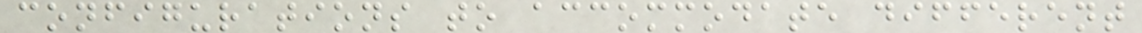configurations to accommodate different
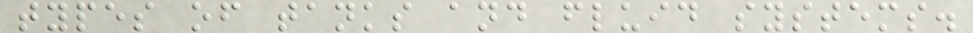types of tanks and fluid systems.
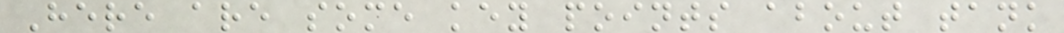Here are some key points about tank
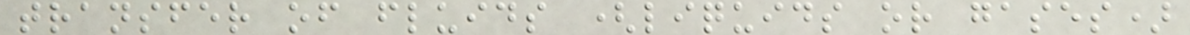transfer of fluids (liquids or gases)
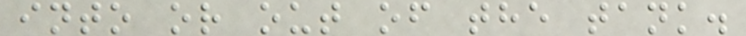into or out of the tank.
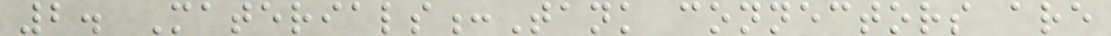2. Materials:Tank connectors are
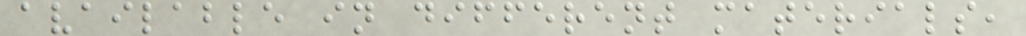available in different materials,
